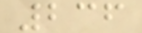236
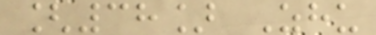[38] Zhu
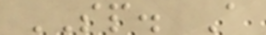SP. A
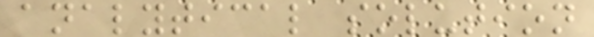analytical solution
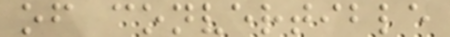of convertible
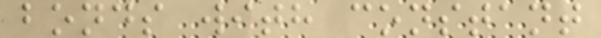bonds with constant
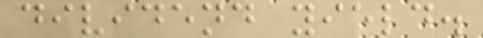dividend yield.
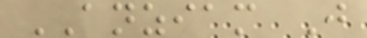ANZIAM J
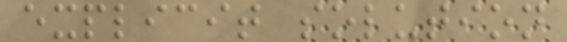explicit solution
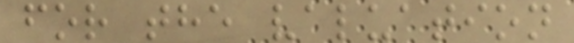for the valuation
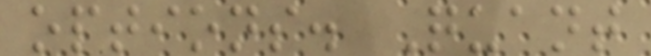options. Quant
